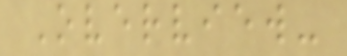Overview-
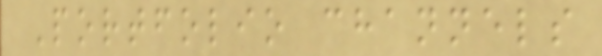Portfolio channels
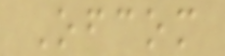Ofcom
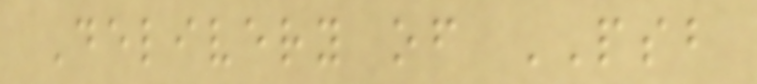Delivery of PSB
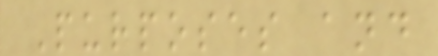Purposes and
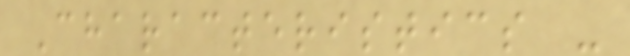Characteristics -
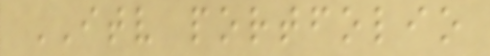ITV portfolio
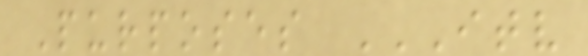Purposes ITV
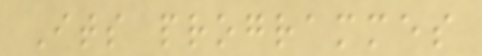Its programmes
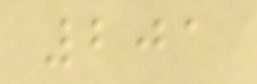201
